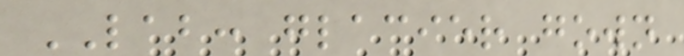LAB: glacier gown
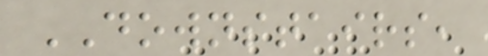DOWNSTAIRS,
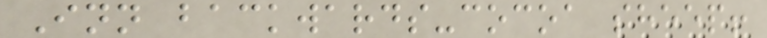Inn backwards-cocoa sheep!
